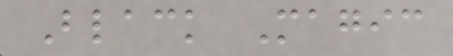Black Magic
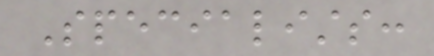Specialists:
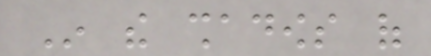In the shadows of
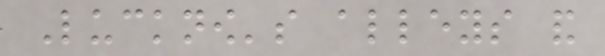Lucknow's alleys and
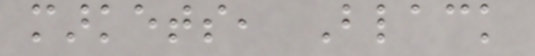markets, Black
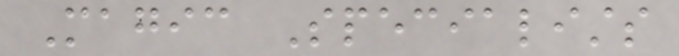Magic Specialists
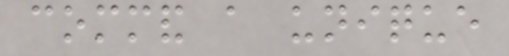command a unique
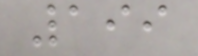199
